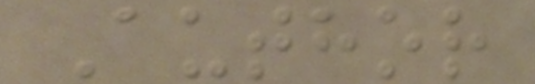Author
